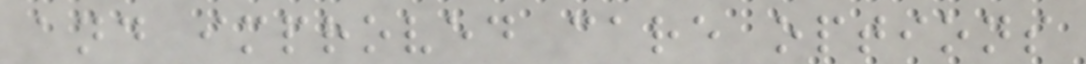and improved care options
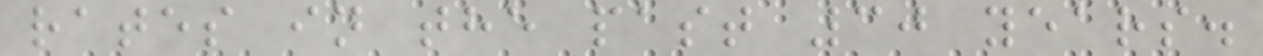rates in the past 30 years.
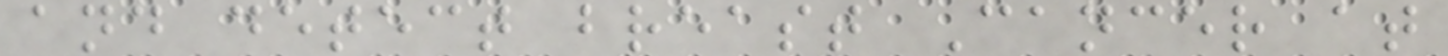and detect breast Cancer at
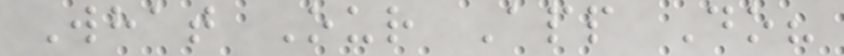What Our App Do?
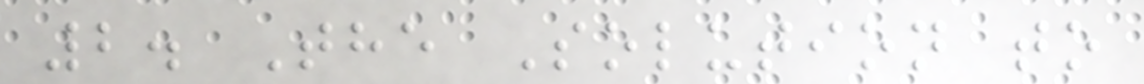2. The Solution to
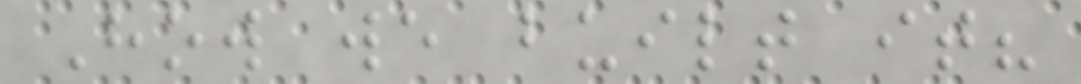How we built it?
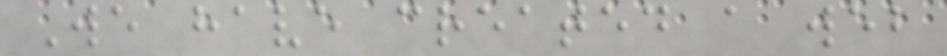We have created a web
